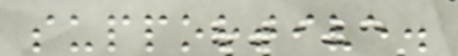supportive.
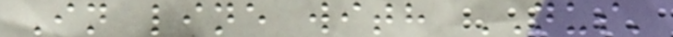In line with NUS'
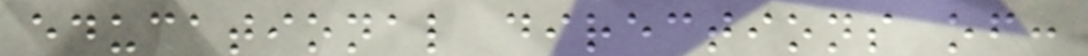educational directions of:
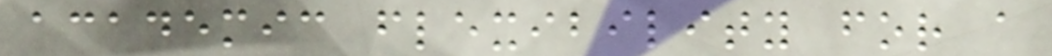academic flexibility for a
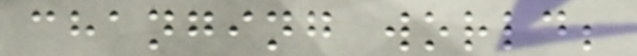changing world;
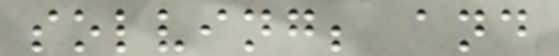solving; and
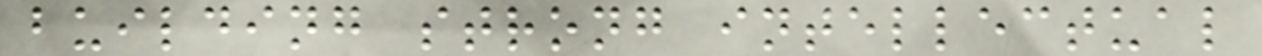building strong intellectual
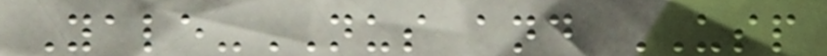Yale-NUS and USP
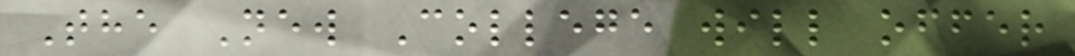The New College will offer
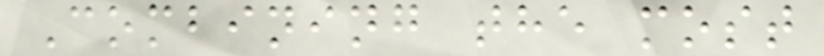Combining the most
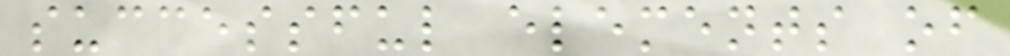successful elements of
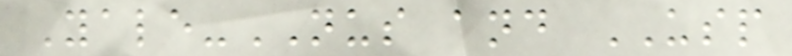Yale-NUS and USP
